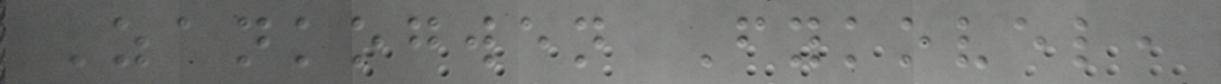Zankogwen Fykovel,
